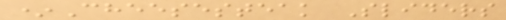*Cheesesteak Sliders
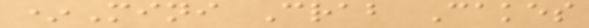*Mini Crab Cakes
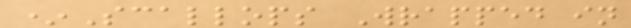*Scallops Wrapped in
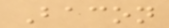Bacon
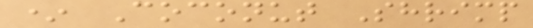* Coconut Shrimp
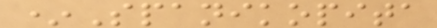*Spanikopita
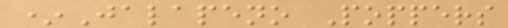*Jalapeno Poppers
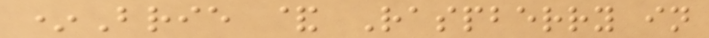*Brie & Raspberry in
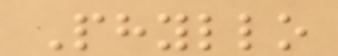Phyllo
